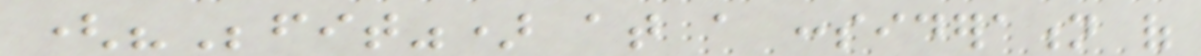("Befit") at a consideration of
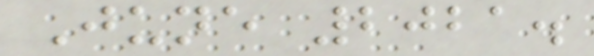June 2021.
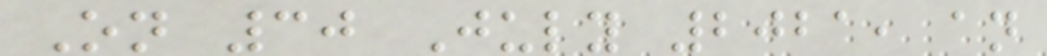On 30 July 2021, an
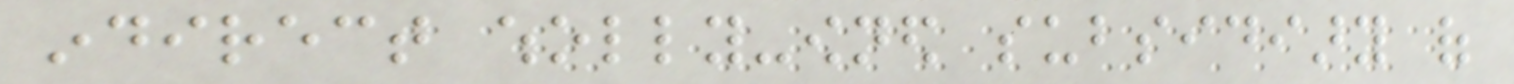indirect wholly-owned subsidiary of
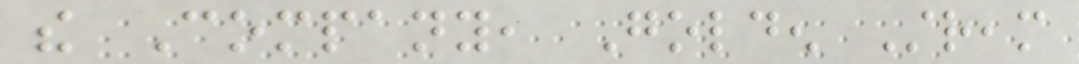the Company, Golden Stream
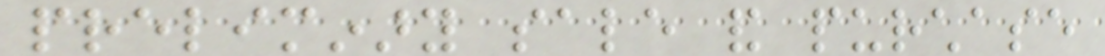preliminary sale and purchase
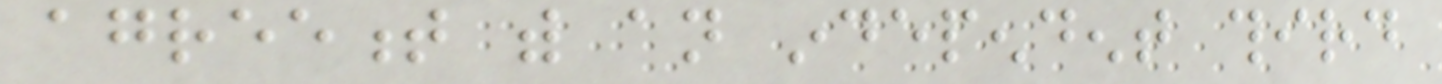agreement with an independent third
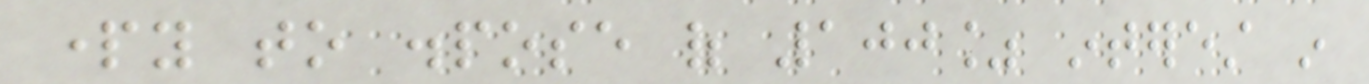party to dispose of 100% interest in
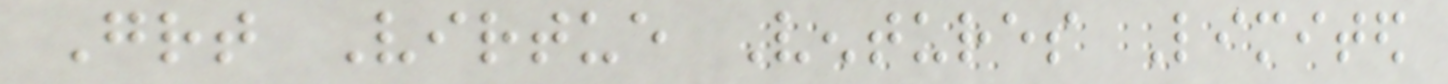Great Virtue Ventures Limited
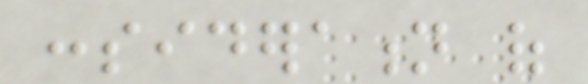consideration of
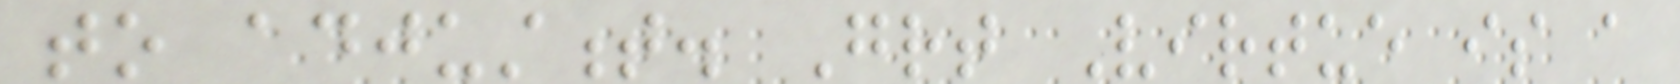to adjustment. Great Virtue is a
